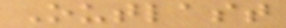Outlast
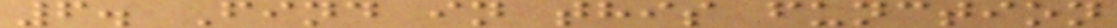6. Find in this function
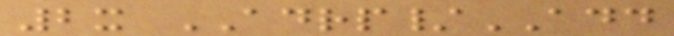2x ADRP/ADD
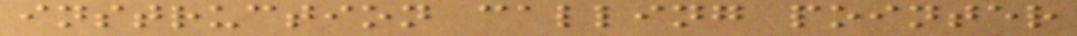instruction calling pointer
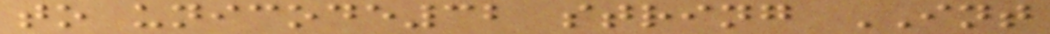to unicode32 string INT
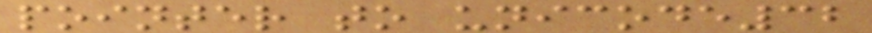pointer to unicode32
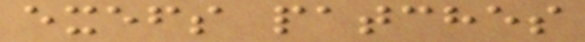exefs patches
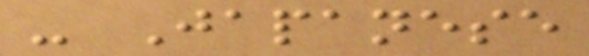- Japanese
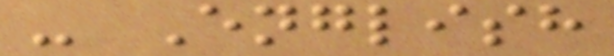- English
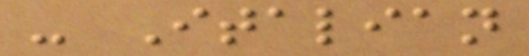- Italian
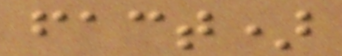fact)
